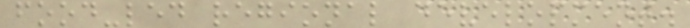food-led regional development.
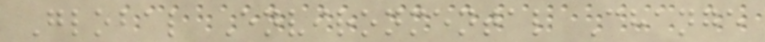Global Environmental Change
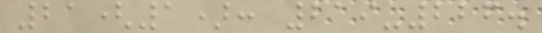21(1): 219-226.
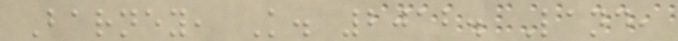Barney, K. 2012. Land,
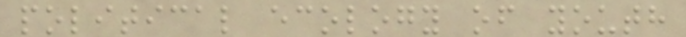political ecology of youth
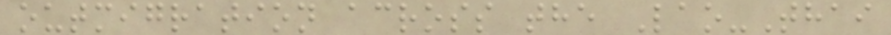outmigration across the Lao-Thai
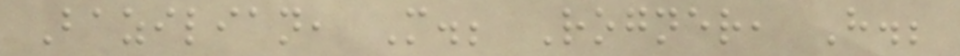Bazilian, M.; Rogner, H.;
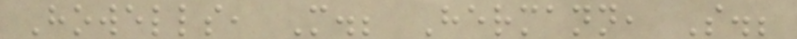Howells, M.; Hermann, S.;
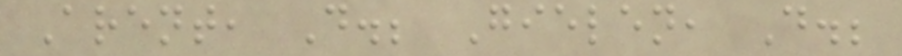Arent, D.; Gielen, D.;
